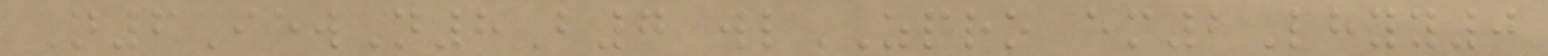N6IewN8B7 wlZPRO em2Lhyy0
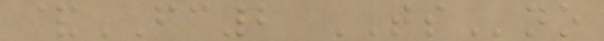&FC2 TSno
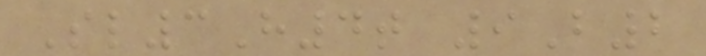Sl3H4t 9B2
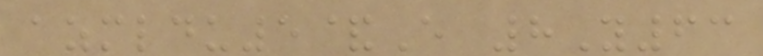azmldu5&E 8Y63
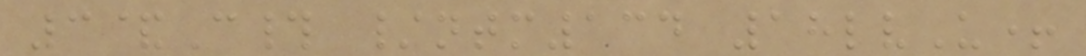3&C# /ntm134 18lvU+
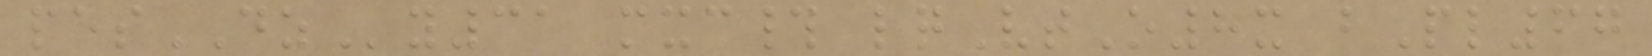pesDZy31 mxc# lqVtO8x bPl67
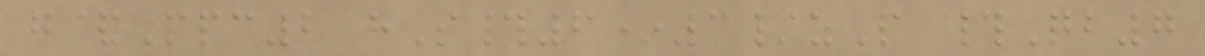g&Mpc2 hS#6*3/zP #Qb7
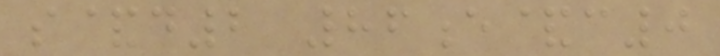s&d2 86e&c0
